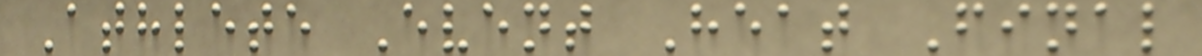Athlete Event Heat Final
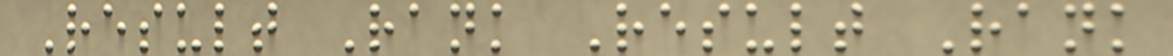Result Rank Result Rank
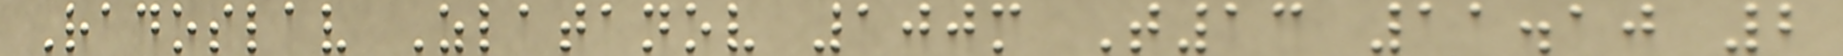Radoslav Zlatanov 100m T13 11.10 2
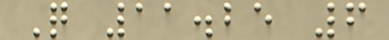Q 11.25 6
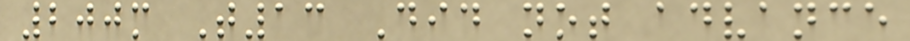200m T13 Did not advance
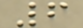6
